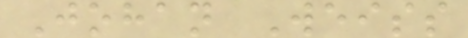Johan Weiss
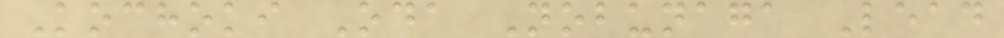Kochoki Oda Nobunaga Lead
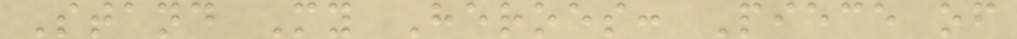Stand My Heroes: Piece of
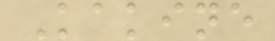Kakine
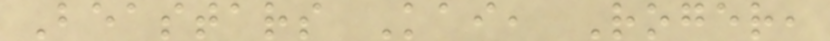Beastars Kai, Roger,
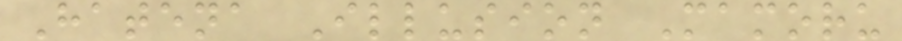Hatena Illusion Mamoru
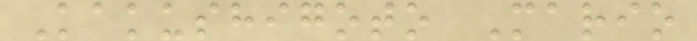Kakushigoto Mario
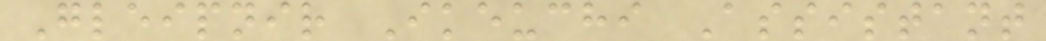Gleipnir Ikeuchi Assistant
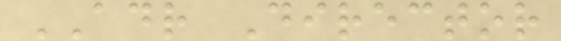ADR Director
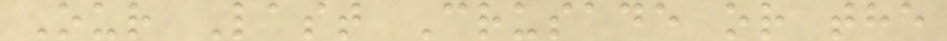Our Last Crusade or the
